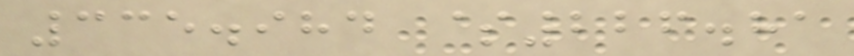335.984 $226.81
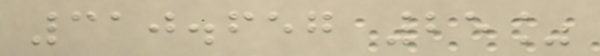310.657 25%
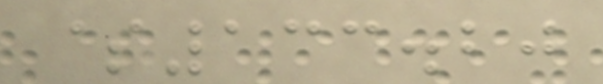$133.20
